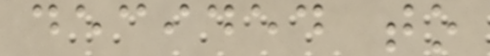decided to
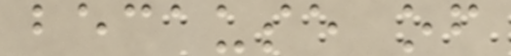because of
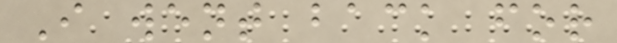I went back for
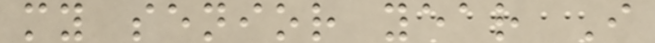my senior year I
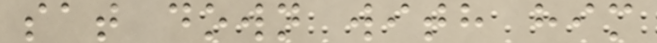sat down with him
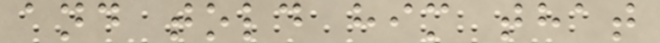and told him that
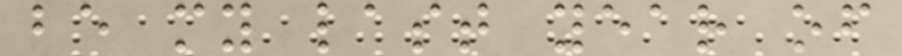be my last year of
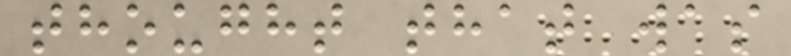thought that was
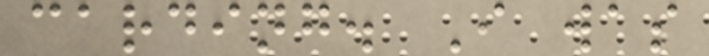carding. I was
